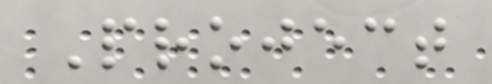Project
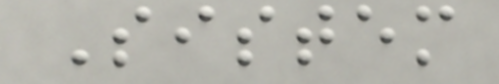Sistem
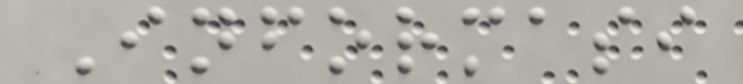Informasi
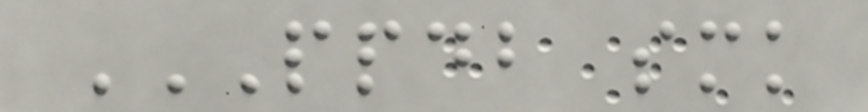PPDB SMK
